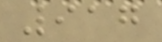917
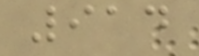914
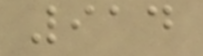914
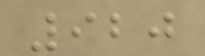920
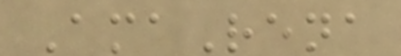AmaRena
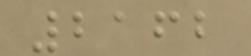2162
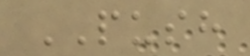PUSH
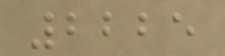2225
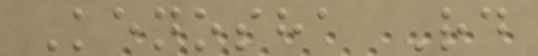Kenosha Rd
